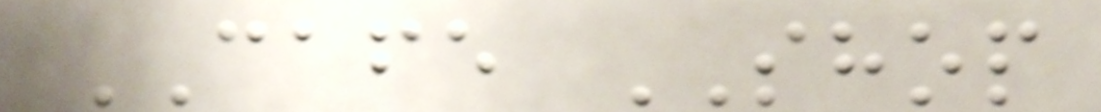CAFE SHOP
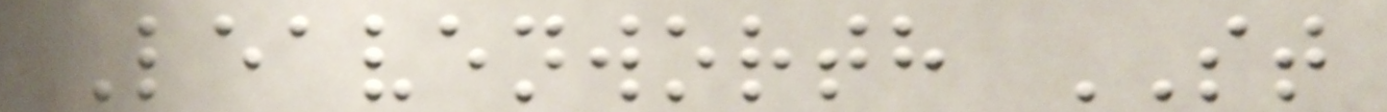Leavenworth ST
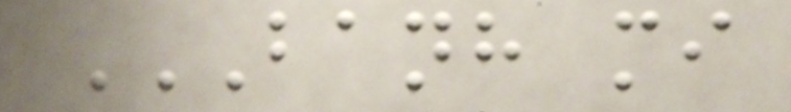BANH MI
